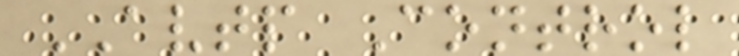AVTP Control
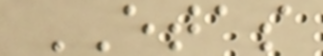ETAS
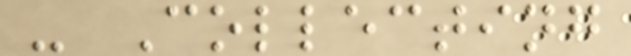- Collecting
